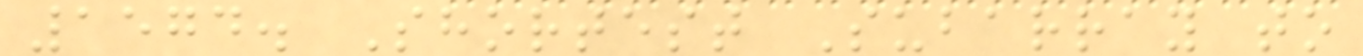1574. Shortest Subarray to
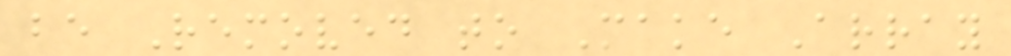be Removed to Make Array
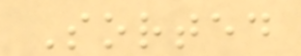Sorted
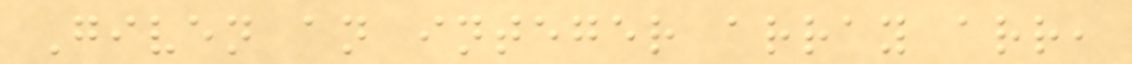Given an integer array arr,
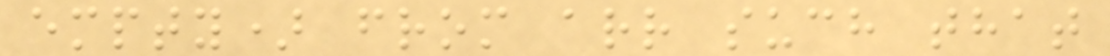empty) from arr such that
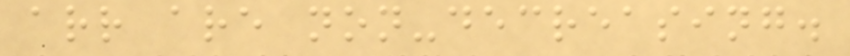arr are non-decreasing.
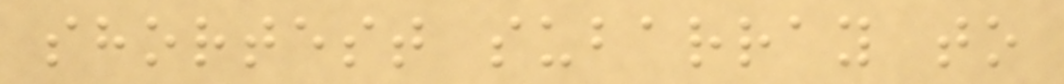shortest subarray to
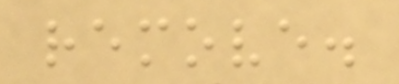remove.
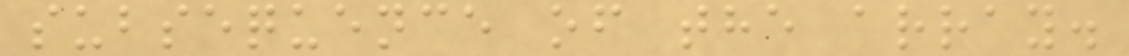subsequence of the array.
